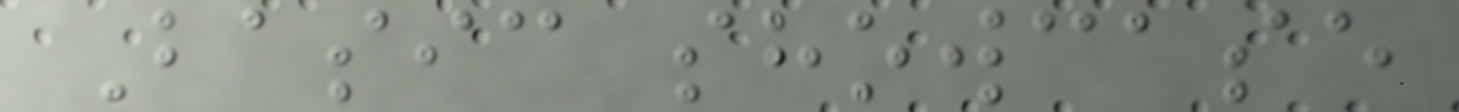Basic showcase
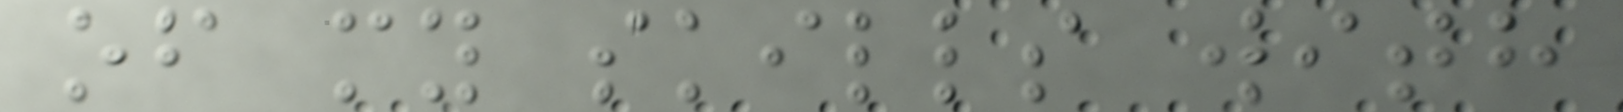of my skills with
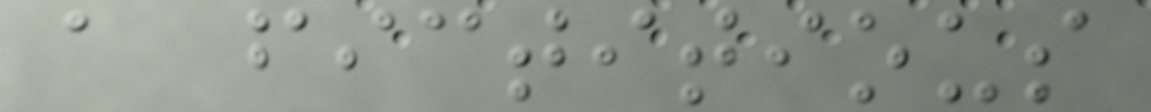a fictitious
